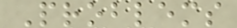Problems
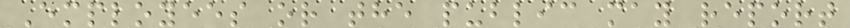Employees or the public may report
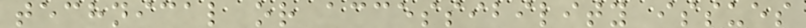technical or accessibility issues
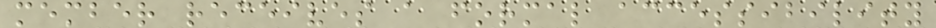member receives a formal accessibility
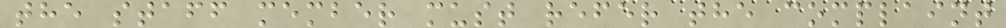the staff member must refer the complaint
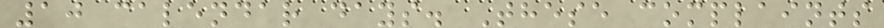10 calendar days. These complaints
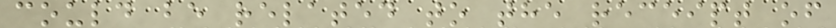could be related to the receipt of
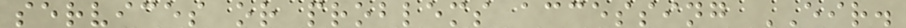services or problems accessing EIR.
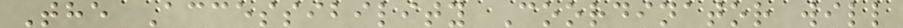The Accessibility Coordinator will
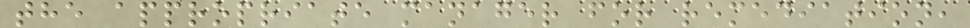the appropriate manager for remediation,
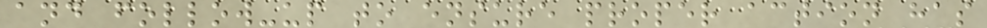and follow-up to ensure proper action has
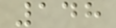148
